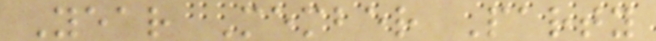Year Member Party
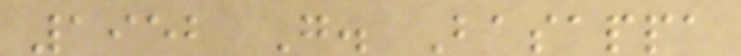1952 G. Basappa
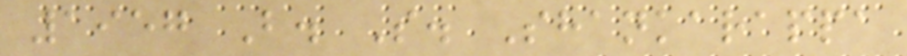1957 B. S. Shankarappa
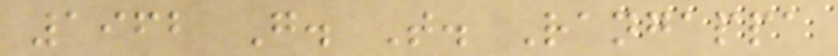1962 G. T. Rangappa
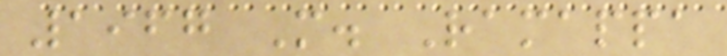1967 M. Ramappa
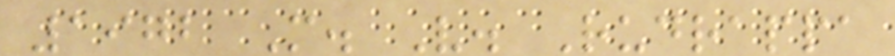1972 M. V. Rudrappa
